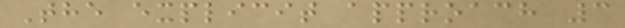The explicit approach 3
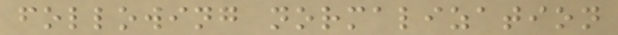following normalization
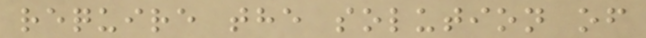require the solution of
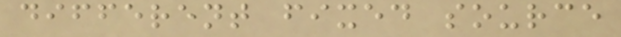different fixed source
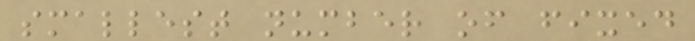smallest number of fixed
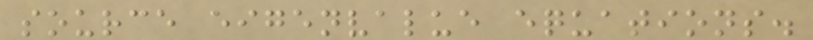source eigenvalue equations.
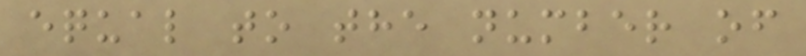equal to the number of
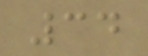34
